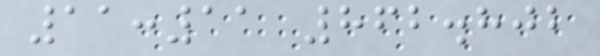11:11 862.802
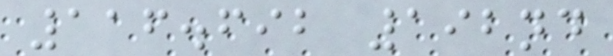116.692 192nd
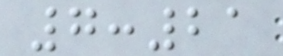7:21
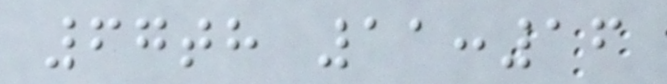67th 11:16
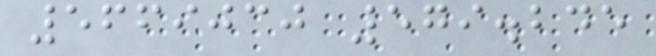5669030 579.245
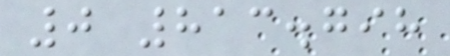0 813.798
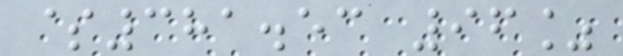$381.53 96%
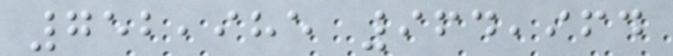752,985 964,964
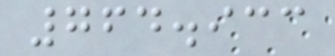764.933
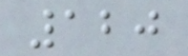120
